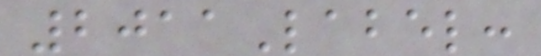2011Label:
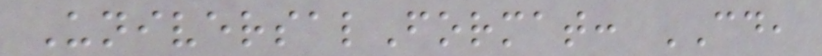UniversalFormat: CD,
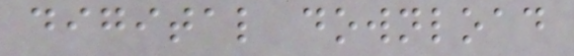digital download
